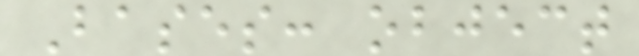Bases: object
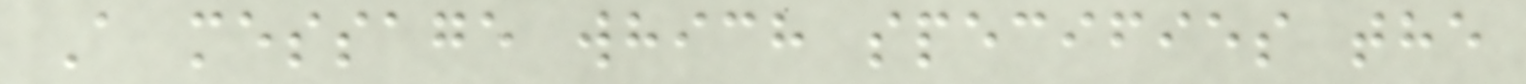A message which specifies the
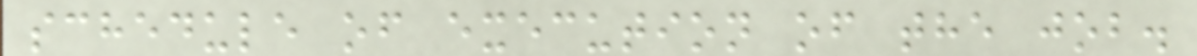schedule of execution of the job.
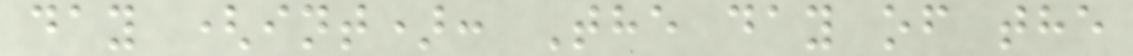day (int): The day of the
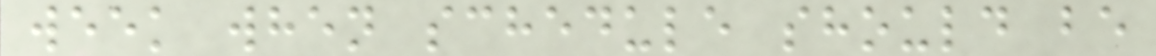week when schedule should be
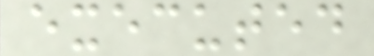executed
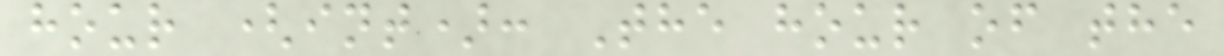hour (int): The hour of the
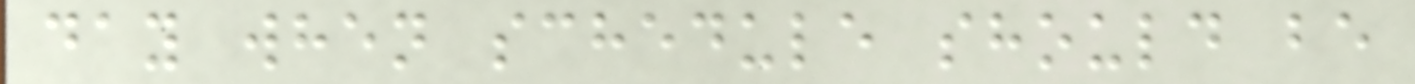day when schedule should be
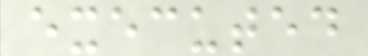executed
